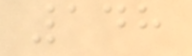148
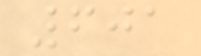601
